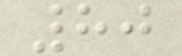80
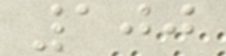100
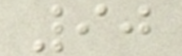90
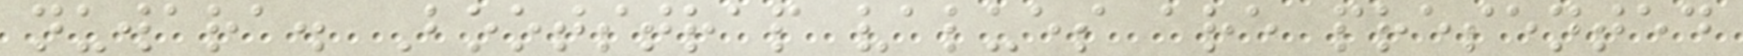nuwara. Bootstrap values are presented
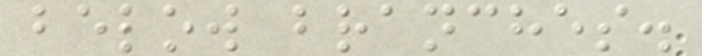below branches.
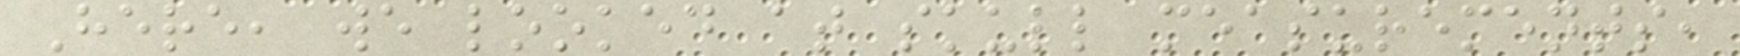Here, we looked at skull measurements,
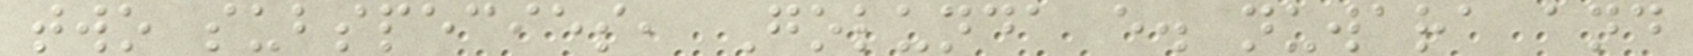two subspecies, Golunda e. nuwara and
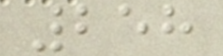258
